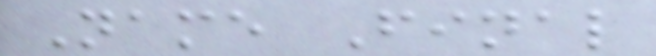Name Final
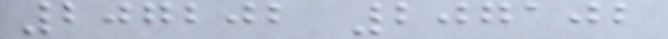207202 207102
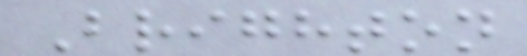Brighton
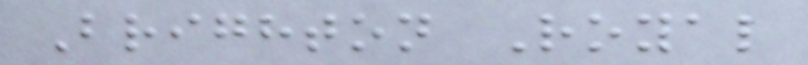Brighton Royal
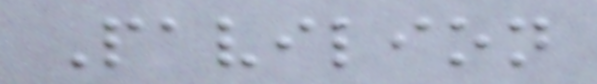Pavilion
